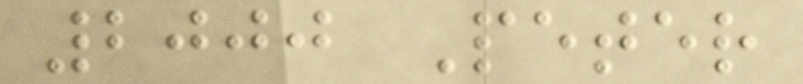2000 Peter
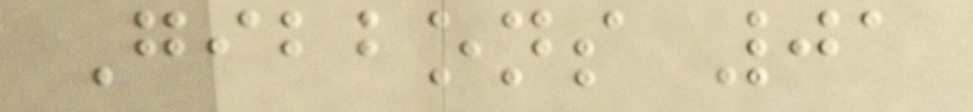Gibbons 01
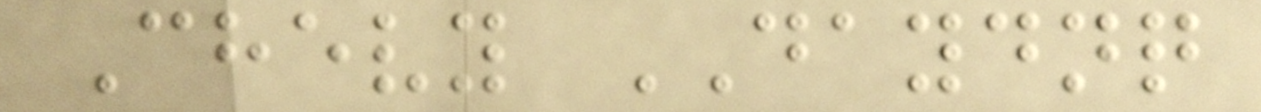Chevy DAYDNQ
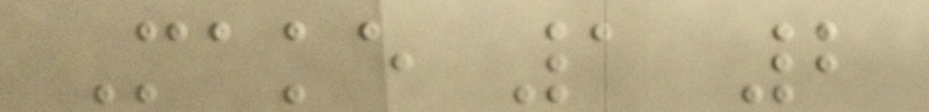Make 1 2
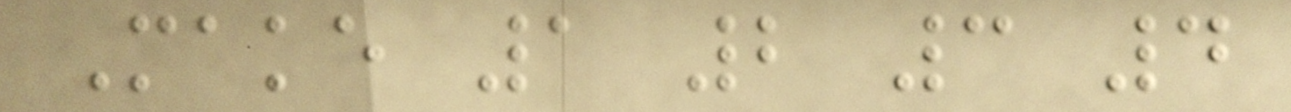Make 1 2 3 4
